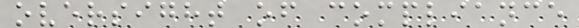oversight of compliance
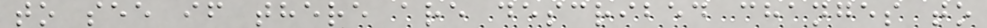to see if there are described changes to
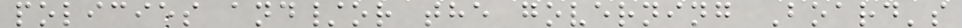policies and/or the governing Board's
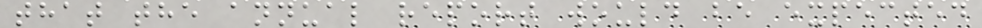that the annual report would be expected
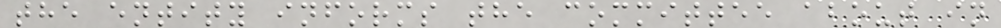the entity informs the committee about in
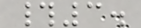#3.
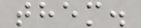them.
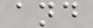and
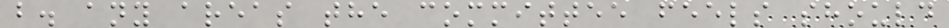b. any areas the committee feels should
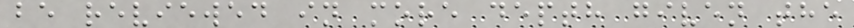be reviewed in more depth given the
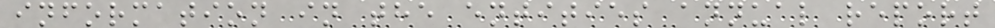information in the entities annual report
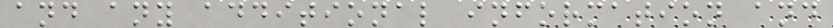and any additional information and
